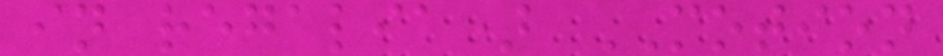in regalia) MOTION
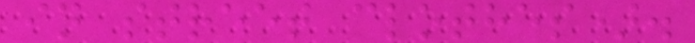in street clothes).
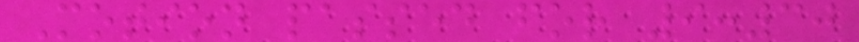Motion passed for 9:30
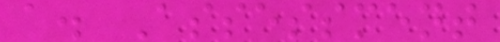a. Assessment
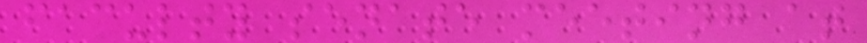faculty senate meeting at
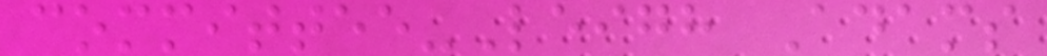committee-Leigh Adams
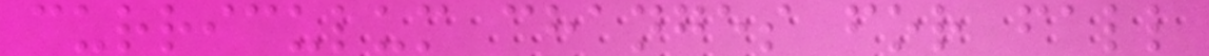curriculum changes for fall
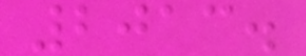2013.
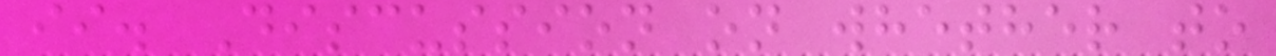ii. Discussion on whether to
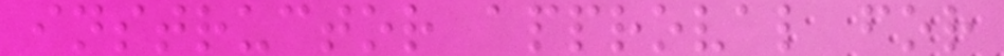instructor approval for
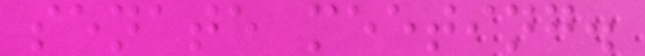senate meeting.
